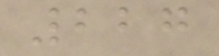227
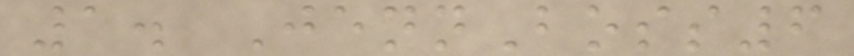1. JennBoss6
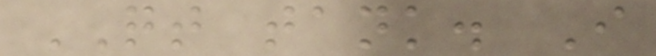QT tank. I
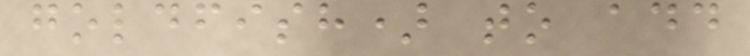goldfish) to add
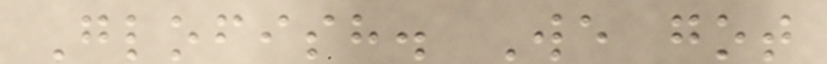Glofish. We got
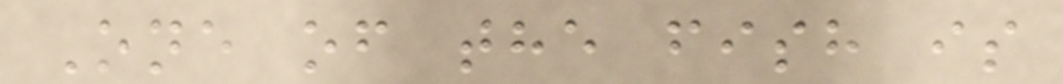One of the fish is
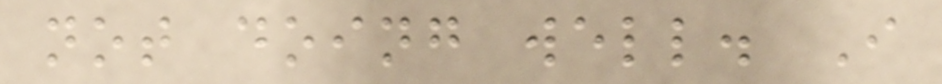not doing well. I
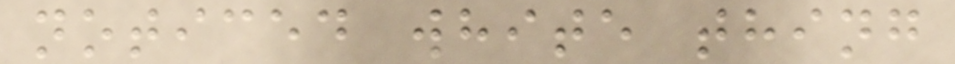noticed white thing
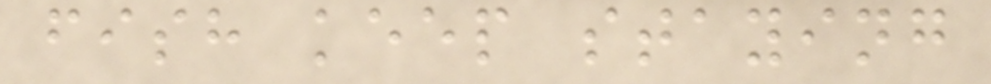fish keep staying
